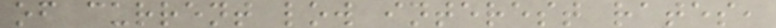of current low interest rates,
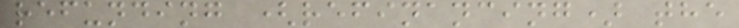refunding (refinancing) the
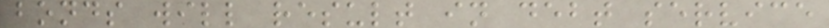bonds will result in debt service
